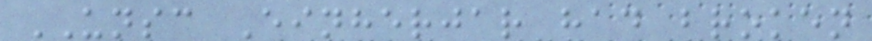UNSC Einherjar had broken
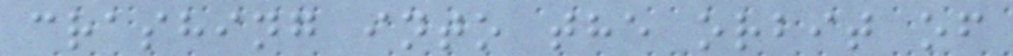crashing into the orbit of
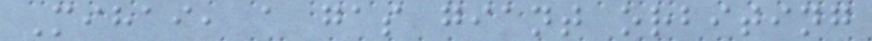Mihai, a gas giant orbiting
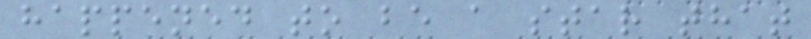happened to be a star that
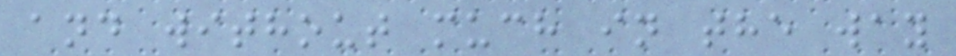and without much in the way
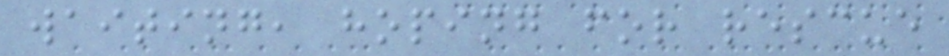waiting, hoping for rescue
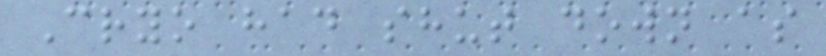Cryo had shut down as
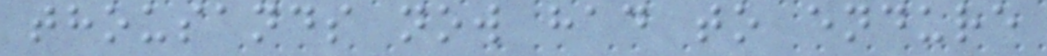thousands now had to endure
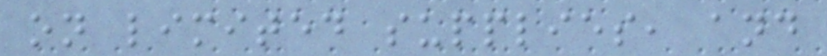on limited supplies, and
